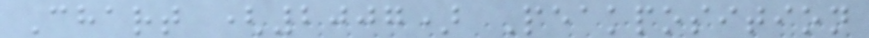Chart (2007) Peakposition
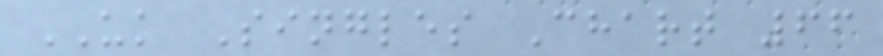UK Singles Chart 66
